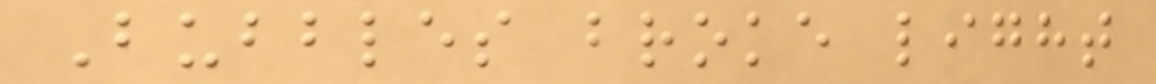Bubbles broke light
